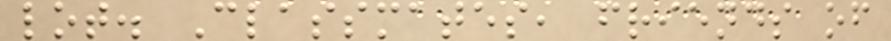lot. Classmates, friends of
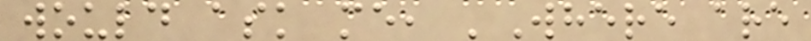would ask me, 'Where are
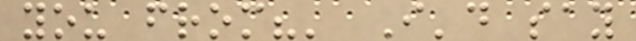you from?' I'd say
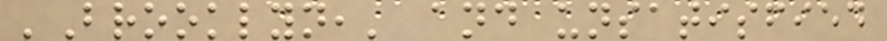'Brooklyn,' and unsatisfied
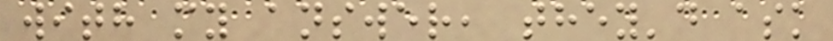with my answer, they'd ask
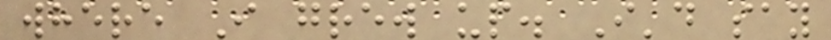where I grew up. I'd say
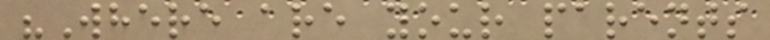"Where are your parents
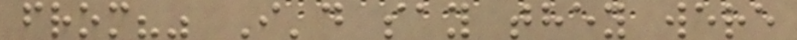from?" I'd say they were
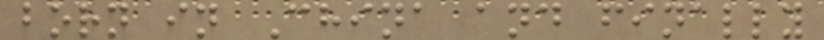born in China and finally
